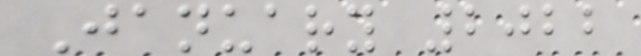January 2022
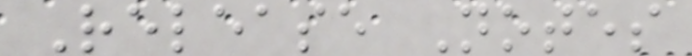Release Notes
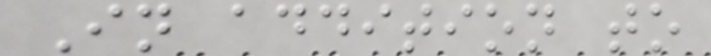In addition to
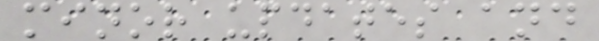minor updates and
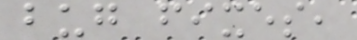bug fixes,
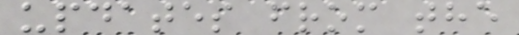updates from the
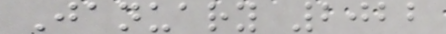January 2022
